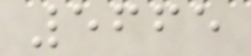5665
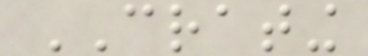CRATING
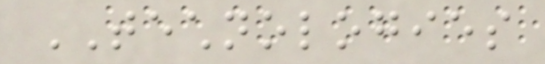TECHNOLOGIES
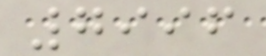7996
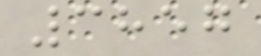3857
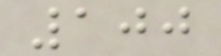100
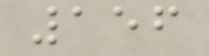156
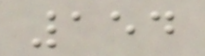154
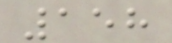158
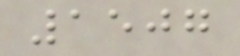1507
